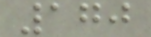170
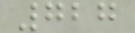727
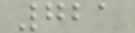721
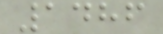1486
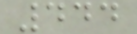444
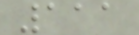111
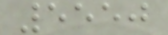5550
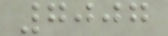7007
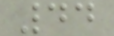44
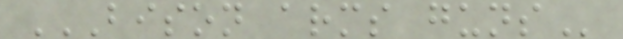BISON ARMS GUNS
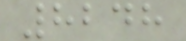8248
